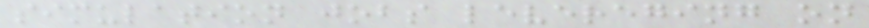simulation jobs levereging on
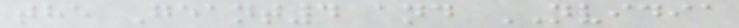the Geant4 and NVIDIA
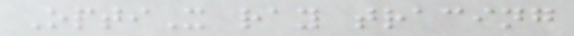OptiX ray tracing
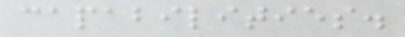capabilities.
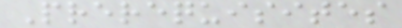Prerequisites
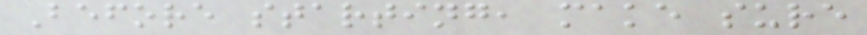Before starting, make sure
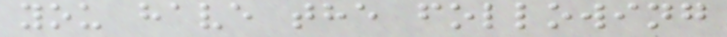you have the following
